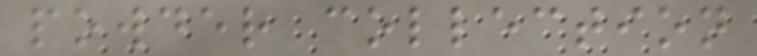powder collection
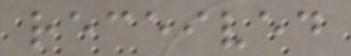received
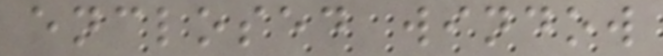enclosed window
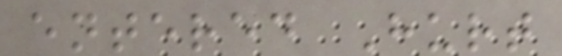entered Hurt
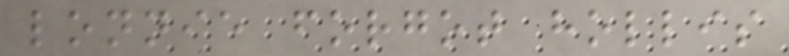lonnie forgot hollis
